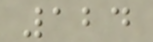124
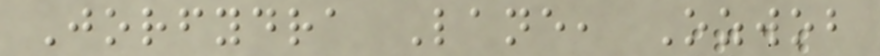Jorfydra Lane, Ozwob
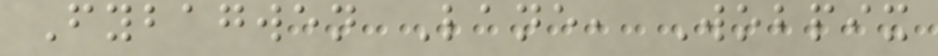Fybagwen Lane, Wobpix
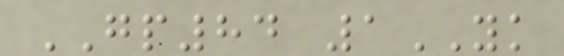GP84 1YK
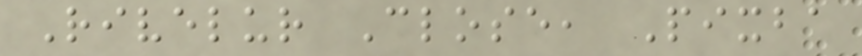Rivelur Close, Pixba
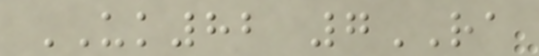UK82 7RA
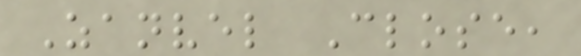Zanvel Close,
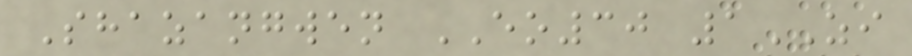Shazangwen EO30 1ZI
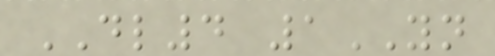DL4 1YN
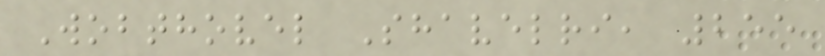Wobthovel Shavelri, 255
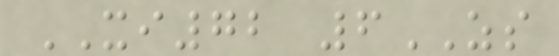XI72 6ZS
